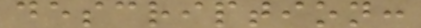description:
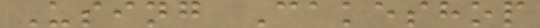Using Cakeshop
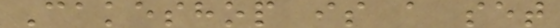Cakeshop is a set
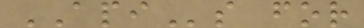APIs for
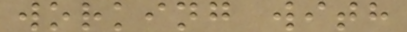working with
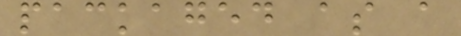packaged as a
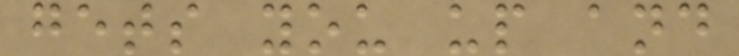gets you up and
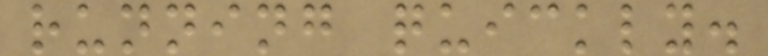running quickly.
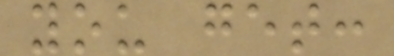you get:
